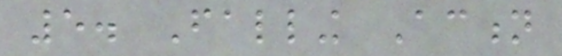5. Falling Action
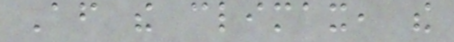After the climax, the
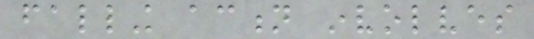falling action involves
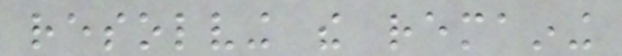resolving the remaining
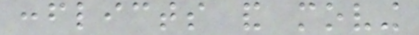conflicts and moving
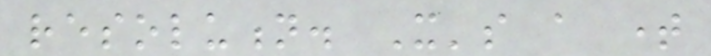resolution. It's a time
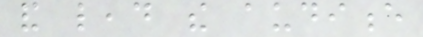and lead the audience
